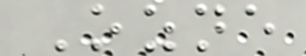Ozne
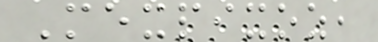Mexpixoz,
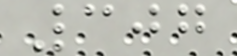307
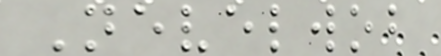Nevelwob
